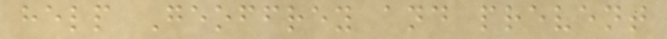help Geoffrey and prevent
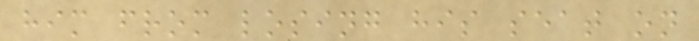him from losing his seat on
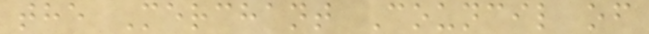the Merchant Council of
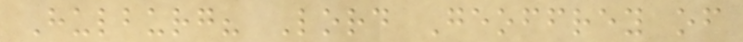Hulburg? Lord Geoffrey of
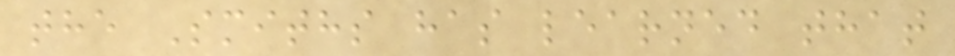the Smiths has learned that
